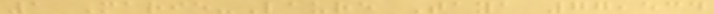1 Marie-Laure Taya 77,534
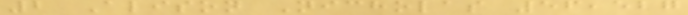2 Alison Nicholas 56,527
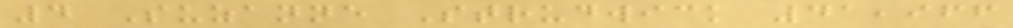4 Suzanne Strudwick 41,966
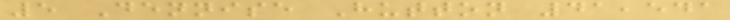5 Dennise Hutton 41,541
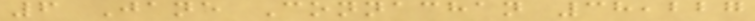6 Jane Connachan 38,227
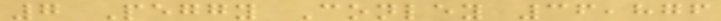7 Peggy Conley 36,876
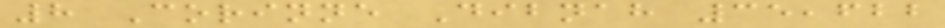8 Corinne Dibnah 35,622
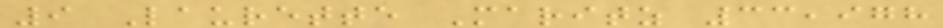9 Laurette Maritz 33,978
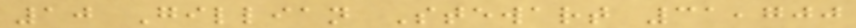10 Gillian Stewart 31,700
